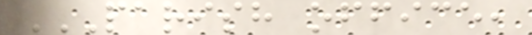PARISH OFFICE,
